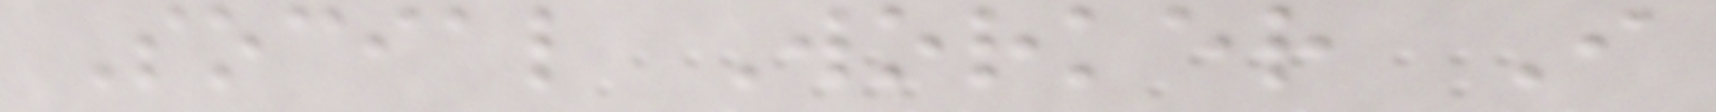Social Worker I
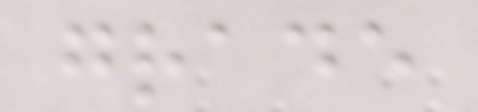grade
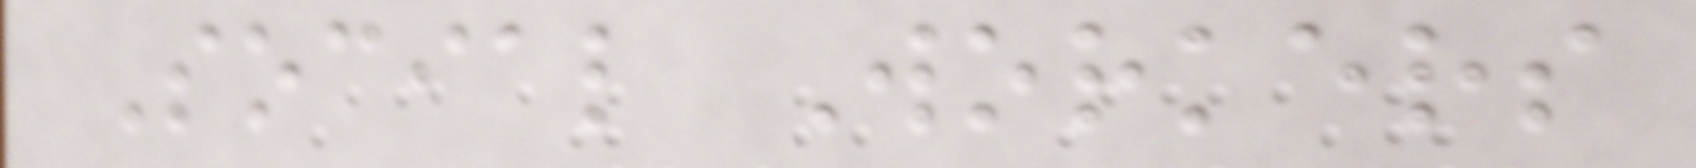Social Workers
